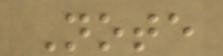Note
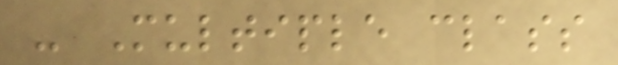- Multiple class
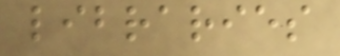libraries
